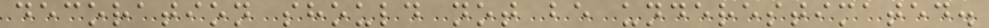decoration should not be underestimated.
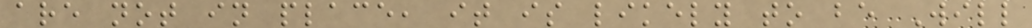are not in place, it is likely to be Will
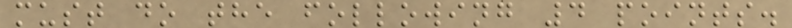must do the following 4 points.
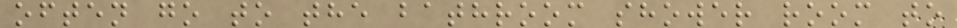often go to the bathroom shower room to
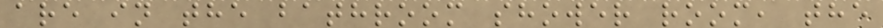are in the bathroom shower room, the
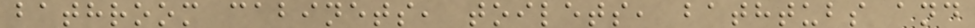bathroom cabinets, toilets, bathtubs and
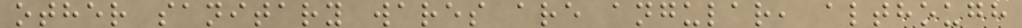other sanitary wares are angular, although
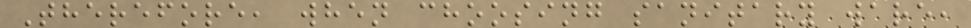Therefore, when choosing sanitary ware,
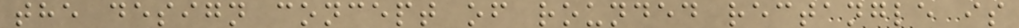the design concept of rounded rectangle is
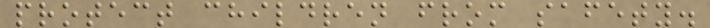protect children from safety.
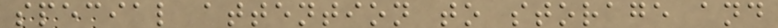special attention to storage and
